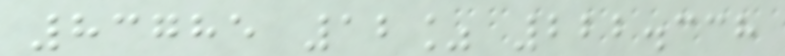83785 12% 222.338
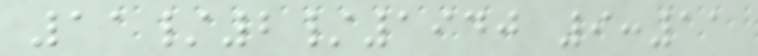11/2/1940 9:11
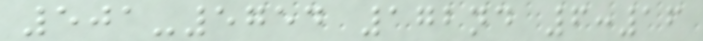501-5754 172nd 6:16
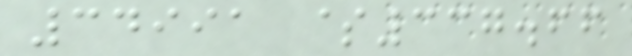34991 $337.66
